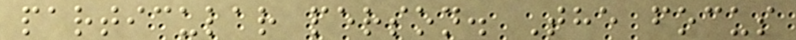particular person. The focus
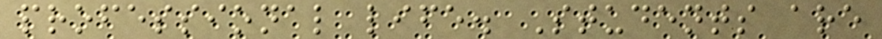professional life. Students are
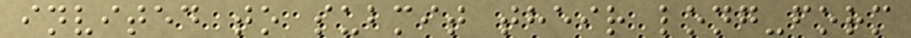invited to submit their long-form
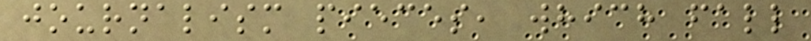journalism pieces, which fall
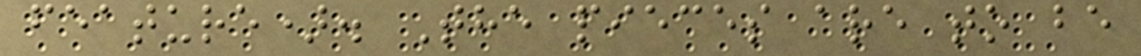feature). The pieces are to be
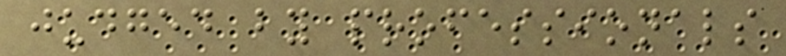judged by professionals
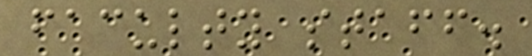faculty staff.
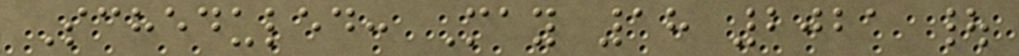Scheduled: May 18 2021 |
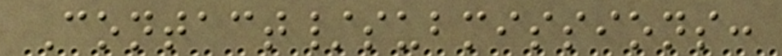Contact/submissions:
